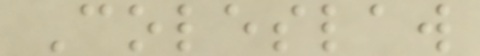Coleslaw
